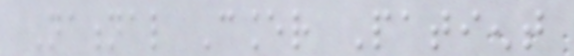National Cancer Patient
